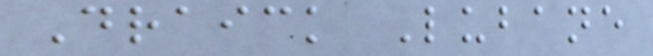Draick Lubane
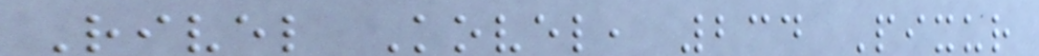Rivel Kovel, 234 Pixur
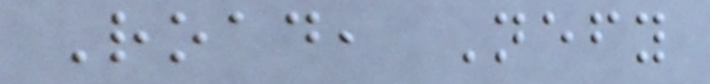Road, Nefy
